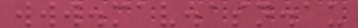www.mav.asn.au
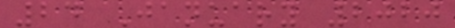24 January 2020
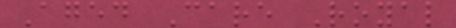Aged Care Royal
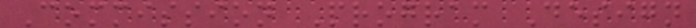Commission Program Design
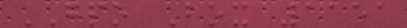GPO Box 1151
